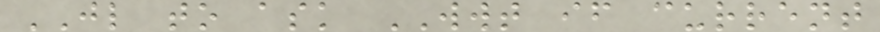JL to ask WWT if current
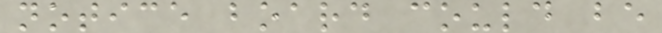notice board could be
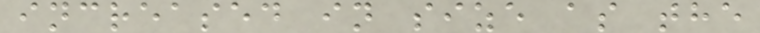increased in size as the
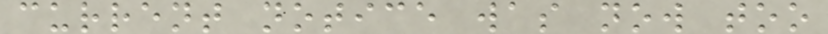current notice was now too
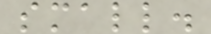small.
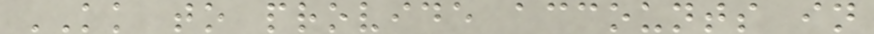KK to provide accounts in
